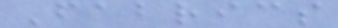Fabrics
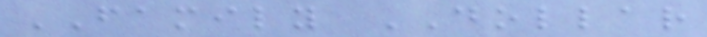FAMILY DOLLAR
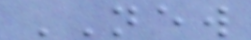NEW
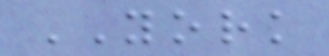YORK
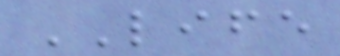LIFE
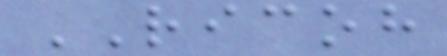RICOH
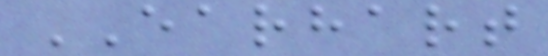EARHART
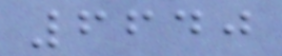6640
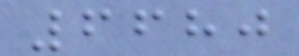6680
